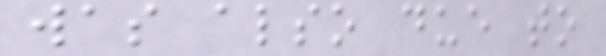was also due to
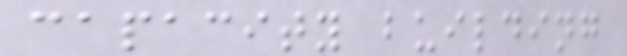capacity building
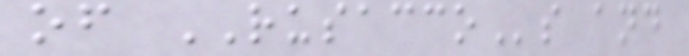of RUSACCOs and
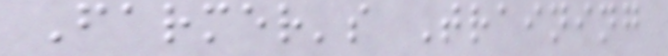Farmer's Training
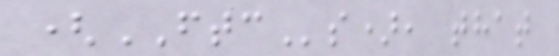(FTCs), that
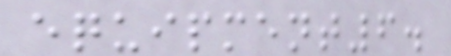equipment6.
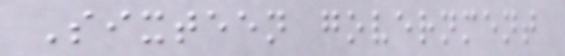Sixteen government
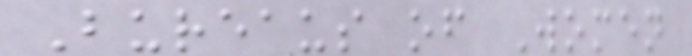Bureaus of Women
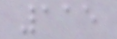115
